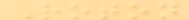Roton
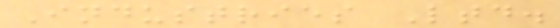Industries Ltd.
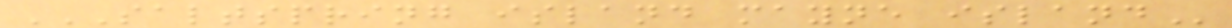SALTSPRING ISLAND MAYNE ISLAND
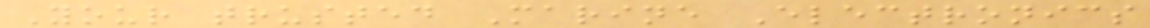Your trusted Marine Electronics
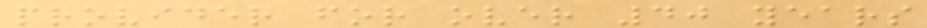provider for over 40 years
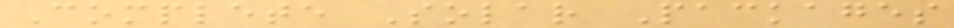Complete Solar Packages
